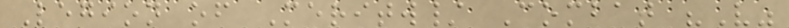Legion of Meritw/ Combat "V"
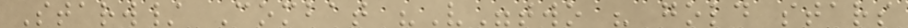Starw/ Combat "V"two " gold stars
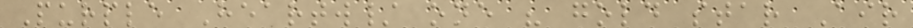Purple Heartw/ one " gold star Air
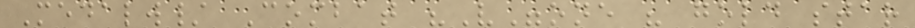Medalw/ Combat "V"one " gold star
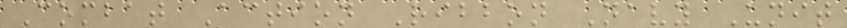Combat Action Ribbon Navy Unit
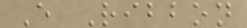E Ribbon
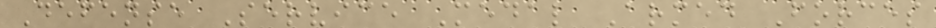Defense Service Medal Armed Forces
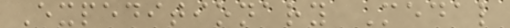Expeditionary Medal
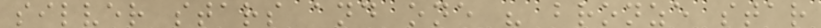silver stars and one " bronze star
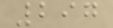297
